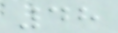48
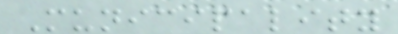Municipality
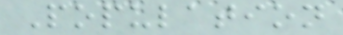Population
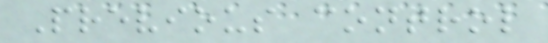Previous control
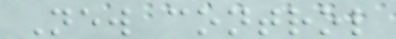New control
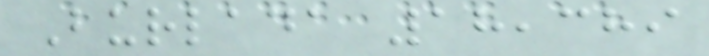Burlada 18,389
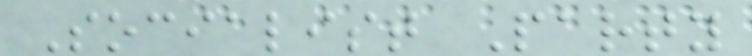Socialist Party
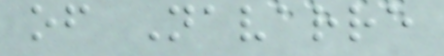of Navarre
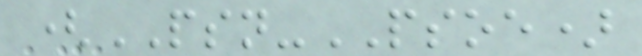(PSN-PSOE)
